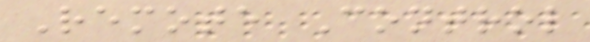Remote Control
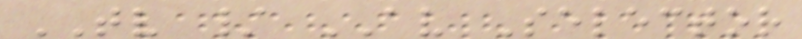TV / AV Selector
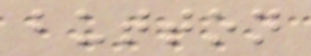button
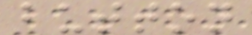button
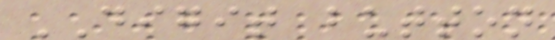DIGIT button
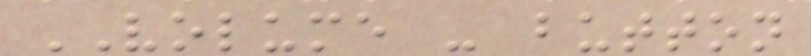VOLUME - button
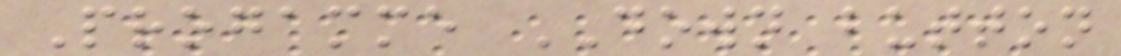Progamme DOWN button
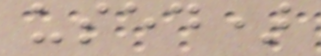used)
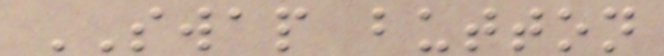SWAP button
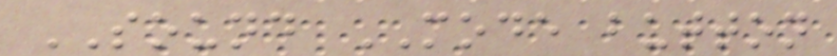SOUND MODE button
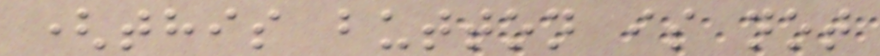(this button is not
